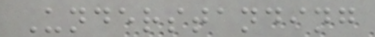Understanding
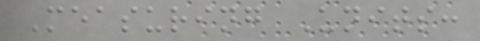Measuring Units:
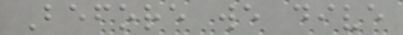Before we dive
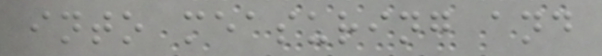into measuring and
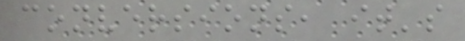conversions, it's
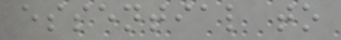essential to
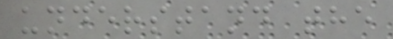understand the
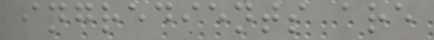ingredients are
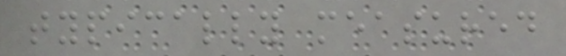typically measured
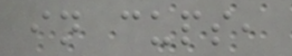in cups,
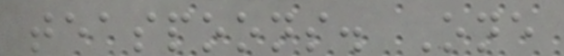teaspoons. One
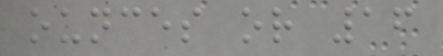ounces or 16
